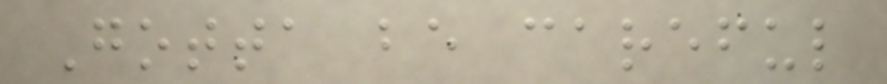Gotta be careful
